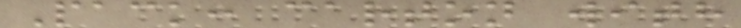Pack: carton with
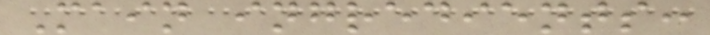Main ingredients:
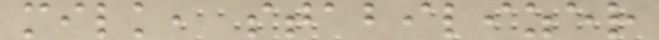milk, stabilizer
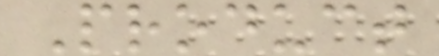Product
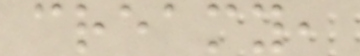creamy,
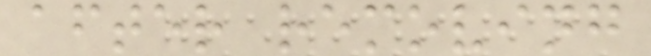after removing
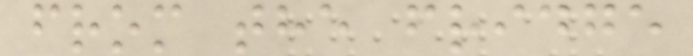from the fridge
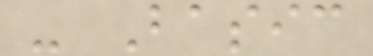- Basic
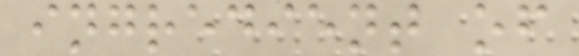ingredient of
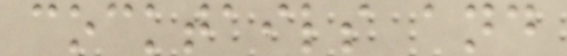cocktails and
